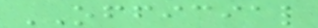OFFICIAL
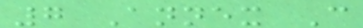7 Annex C
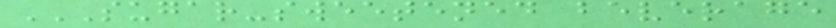SUGAR-SWEETENED BEVERAGE
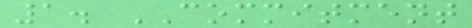1. COMMITMENT
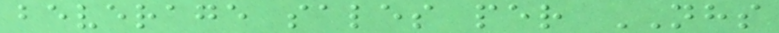beverage sales per NHS
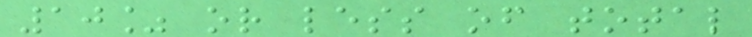10% or less of total
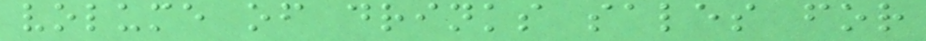volume of drinks sales for
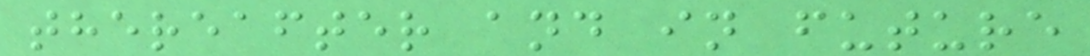thereafter and in future
